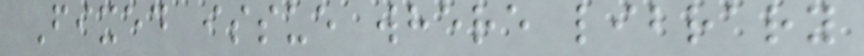Fixed issue where library
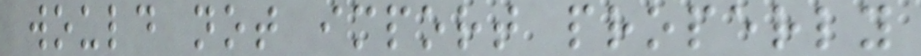would not import properly
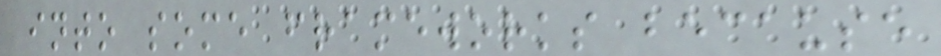into some frameworks because
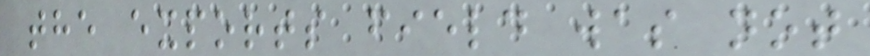the exports field was not
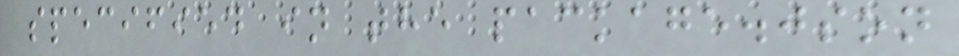specified in the package.json
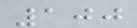100
